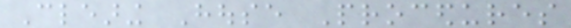Clearing House Procedures
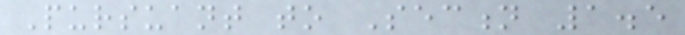Pursuant to Section 1.5
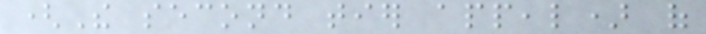(The second tier appeal) of
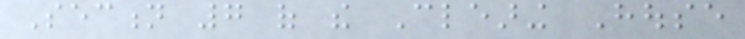Section 7 of the Clearing House
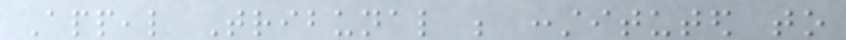Appeal Tribunal be constituted to
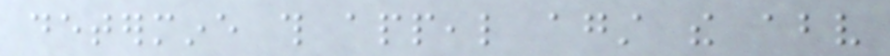determine this appeal against the above
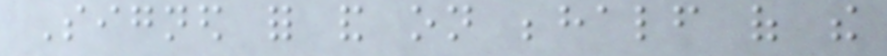Signed for and on behalf of the
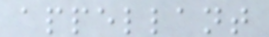appellant
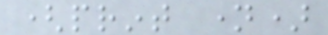(print name)
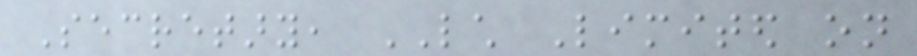Secretary, LCH Limited on
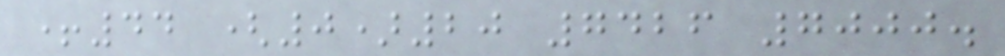+44 (0)20 7426 7000.
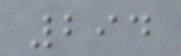294
